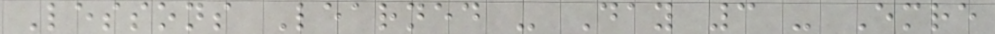Lessons Learned - Day 3 - Emre
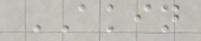AKIN
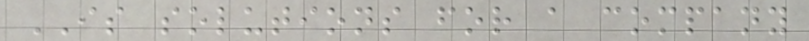IS solutions for a company
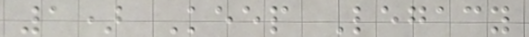1) Keep Legacy
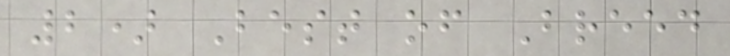2) Best of Breed
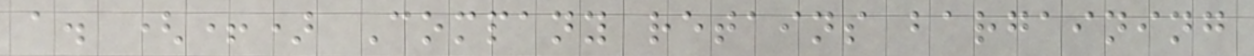a. (+) Company retains bargaining
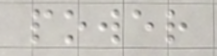power
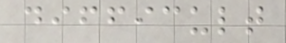difficult
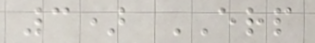3) ERP
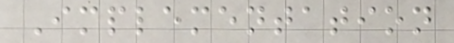Implementation
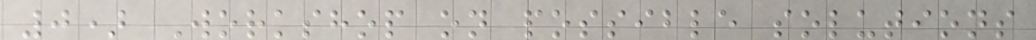0) Workshop on possible solutions
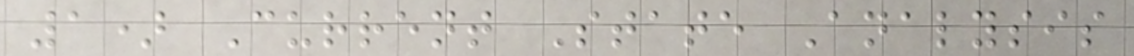1) Current State Analysis
